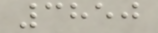3850
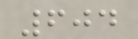604
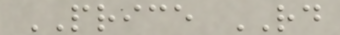PRICE RD
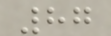87
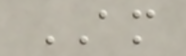AM
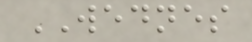WEDNES
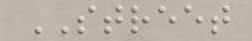STREET
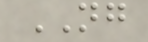NG
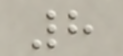8
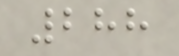288
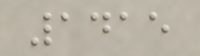1415
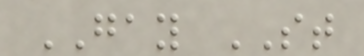GAY ST
